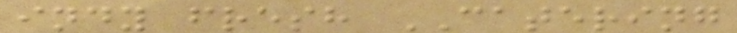indy fresh CATERING
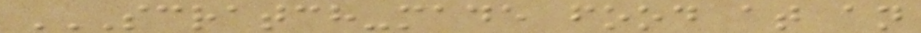SCRATCH-MADE FOOD AT AN
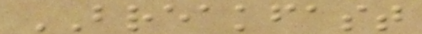BREAKFAST
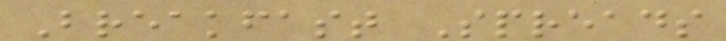Breakfast Spreads
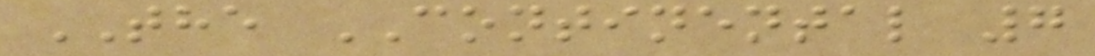THE CONTINENTAL 7
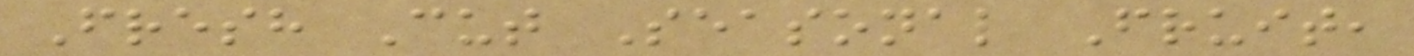Fresh Cut Seasonal Fruit,
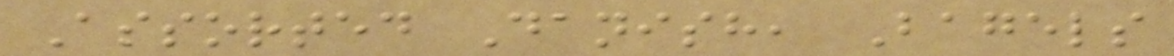Assorted Danish, Bagels
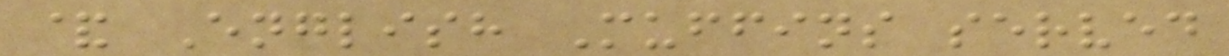& English Muffins served
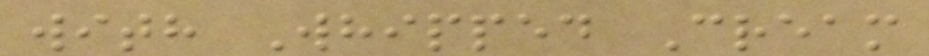with Whipped Cream
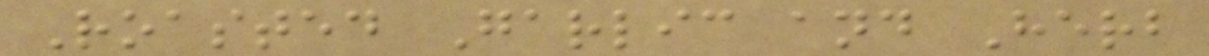Roasted Garlic and Herb
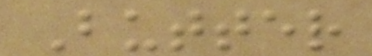Butter
